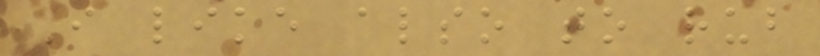I like also to rub
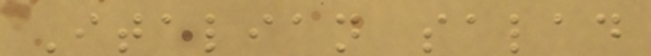Italian salad
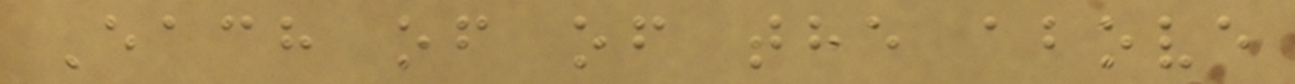Each of of the above
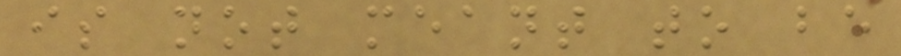is not meant to be
